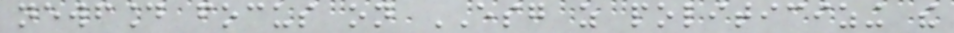newfound focus on ESG as politicizing the
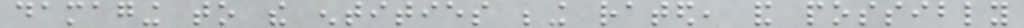damaging to the entities being rated, and possibly
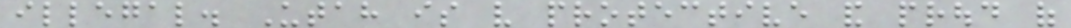illegal. Utah is very protective and proud of
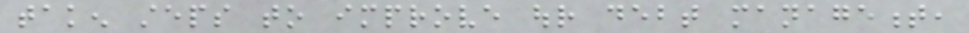taken steps to improve our debt management,
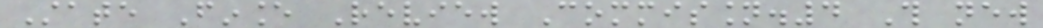State Finance Review Commission.4 This new
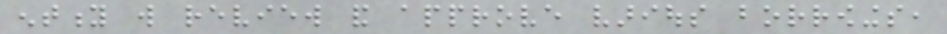entity will review and approve various borrowings,
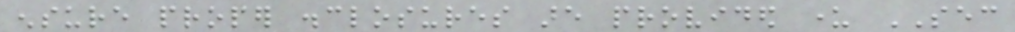ensure proper disclosures are provided under SEC
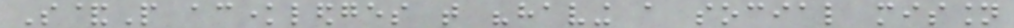S&P acknowledges that "having a social mission
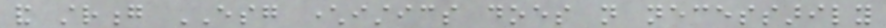and strong ESG characteristics does not necessarily
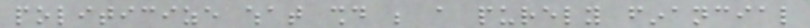politicize what should be a purely financial
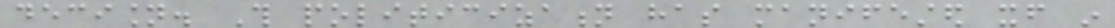decision. This politicization has manifested itself in
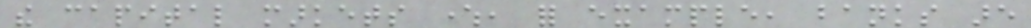the capital markets where, for example, banks are
